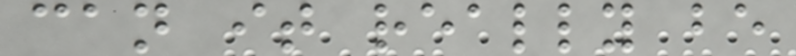can it really be
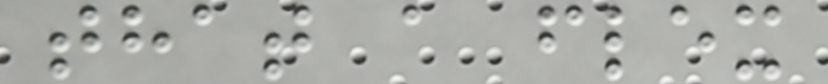that a flex
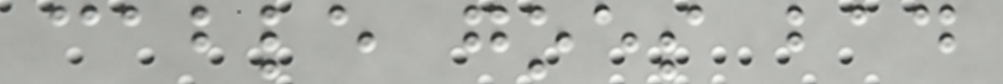cable goes bad
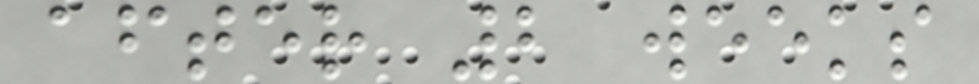after 2 weeks
